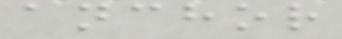anchor
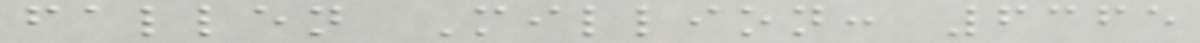fallen Million: 6365
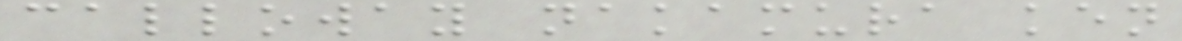calloway nakamura ken
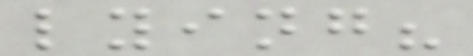lying?
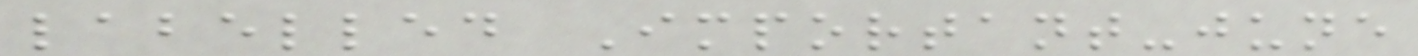labelled Important-june
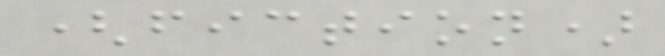(fiction)
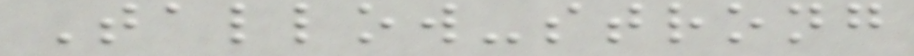Tallow-strong
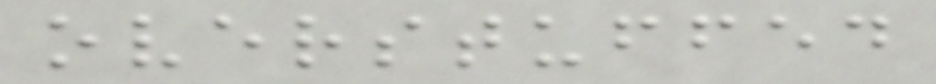overstuffed
